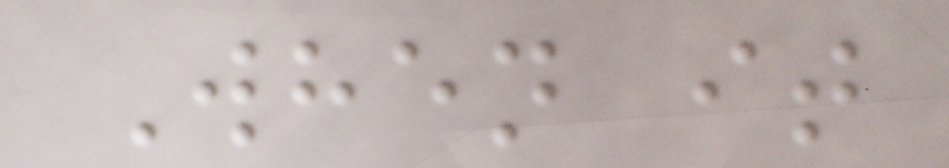When it
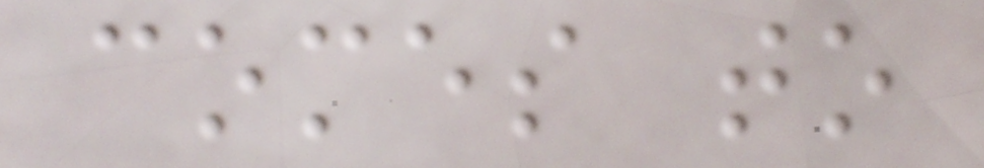comes to
